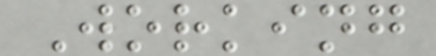Working
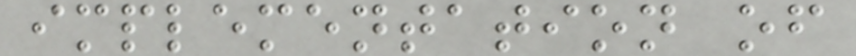implementation of
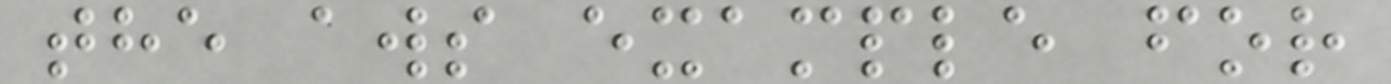the aws example for
